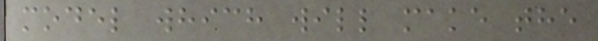model which will make the
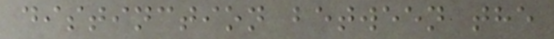distinction between the
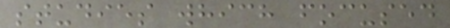studies which focused
